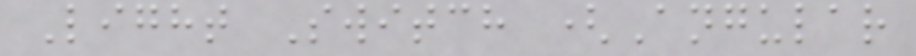Light Switch (Angular
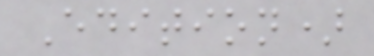Edition)
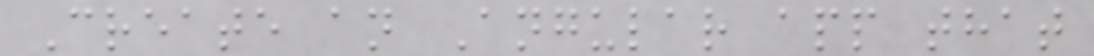Create an Angular app that
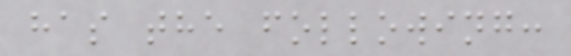has the following:
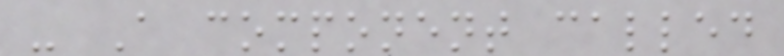- A component called
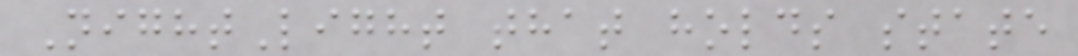NightLight that holds state
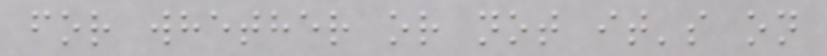for whether or not it's on
